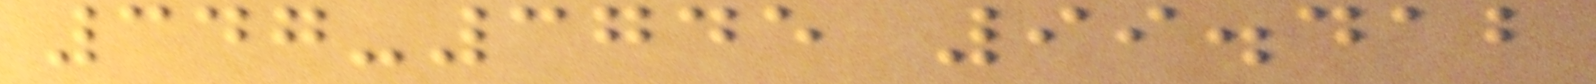347-3745 99.412
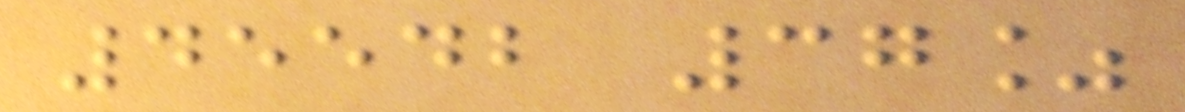45542 37%
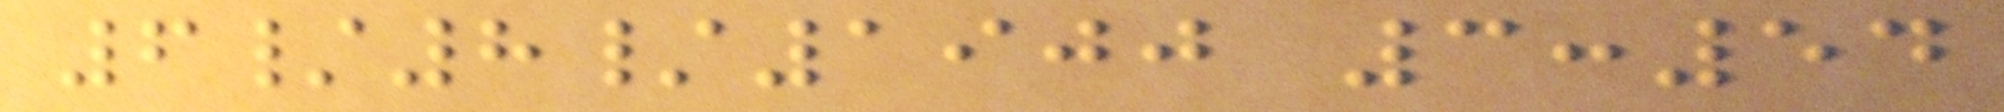6/8/1900 3:54
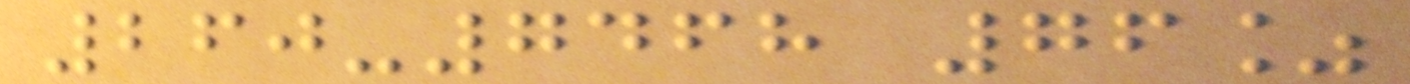260-7468 76%
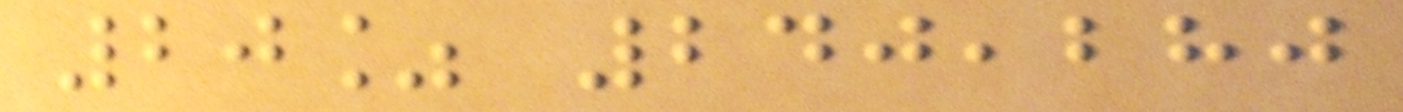20% 240,280
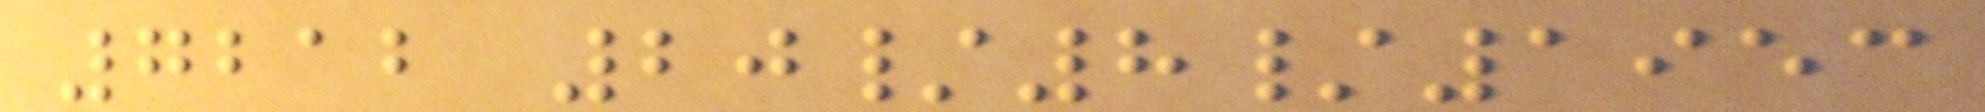7212 20/8/1953
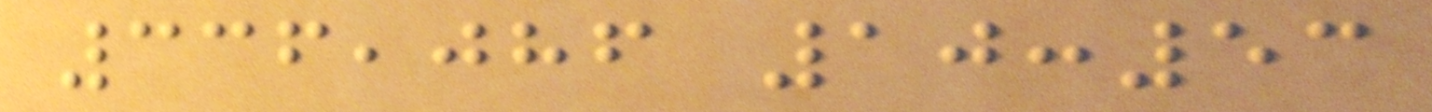336,086 10:53
